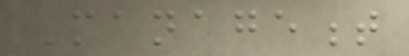Management
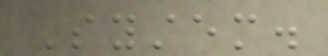System.
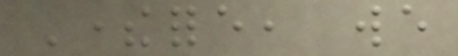Therefore, we
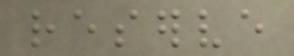reserve
